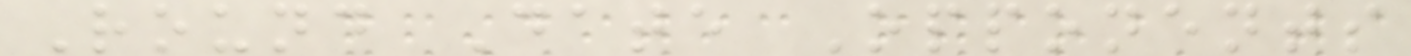Round Date Opponents
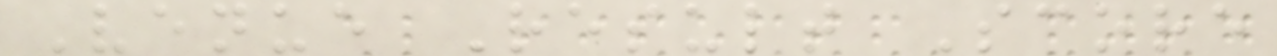Venue Result Score
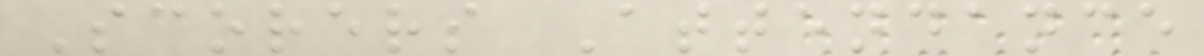Scorers Attendance
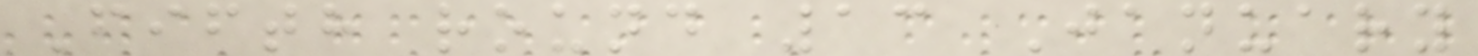Fifth round 13 January
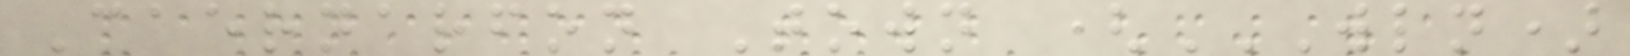Caernarfon Town (WLN)
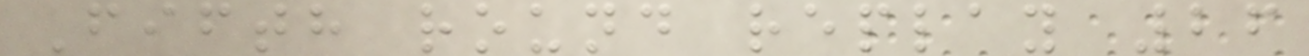Fifth round replay 26
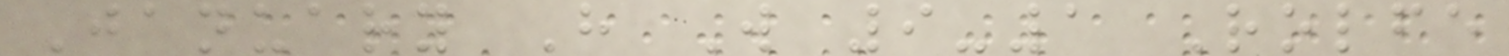January H W 9-1 Rolfe
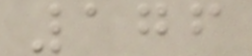176
